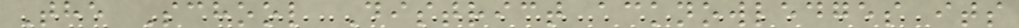The School District acknowledges its
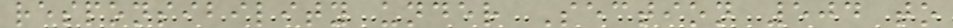responsibility under Section 504 to
